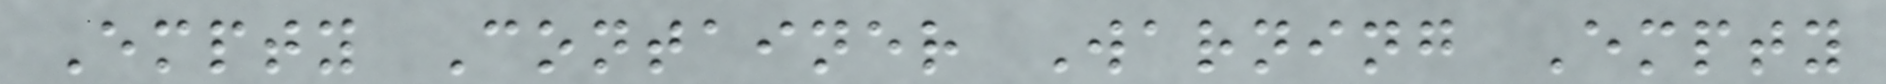Empty Container Warning Empty
